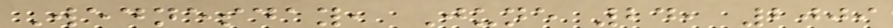Wednesday, June 24, 2009
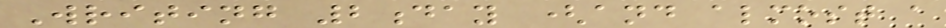Writing 2day (and almost a
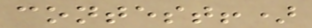contest!)
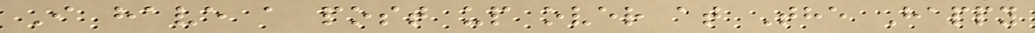I have a post up over at The Happy
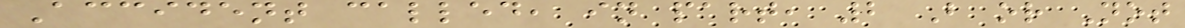Accident called, in part, 2 B or Not
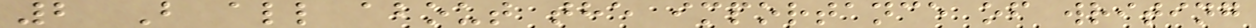2 B all about the importance of writing
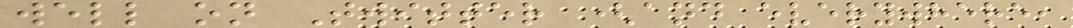well on Twitter (and everywhere,
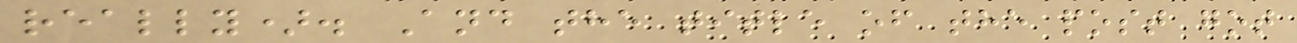really). And the title of the post got
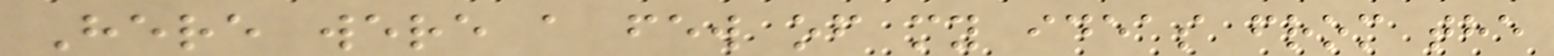Here were a few of my ideas from the
